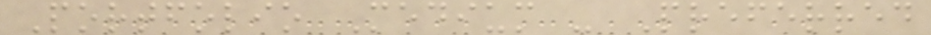Portfolio Medium - Preferred
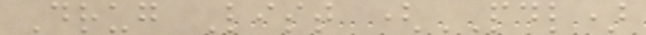Drug List (PDL)
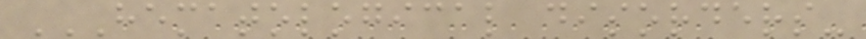HEMATOLOGICAL DISORDERS-
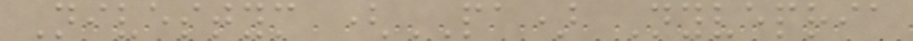Nivestym (PA) Nyvepria
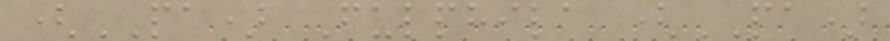(PA) Fulphila (PA)
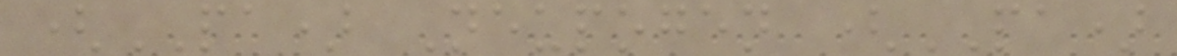(PA) Neupogen (PA)
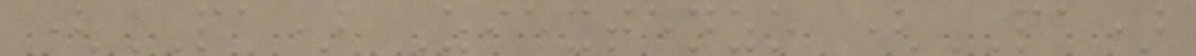(PA) Ziextenzo (PA)
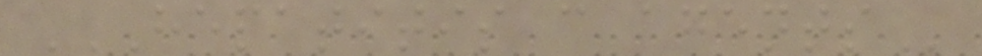HEPATITIS C AGENTS
